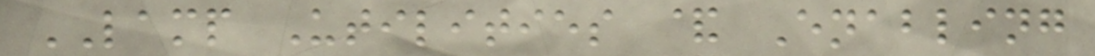LAMP Utilities & Enabling
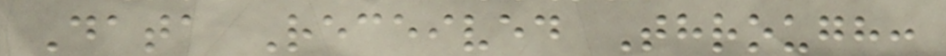Data Received Through:
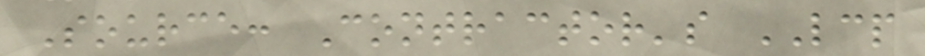Source: Contractor's LCP
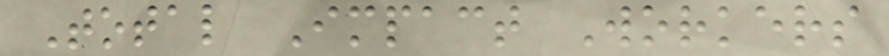Total Impact Workers
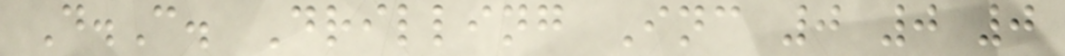D.C. Drilling Inc 0 0 0
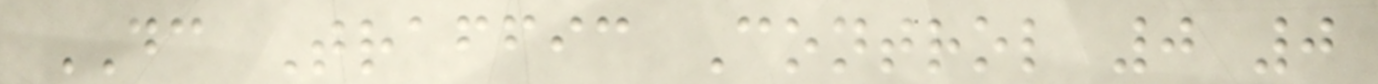DC Traffic Control 0 0
